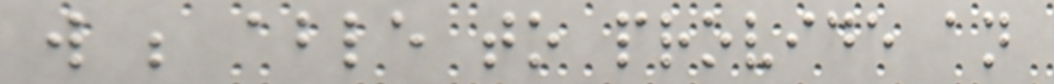will be able to provide an
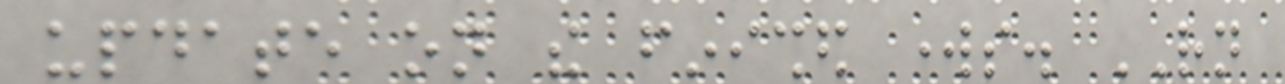update on the finished works. RN
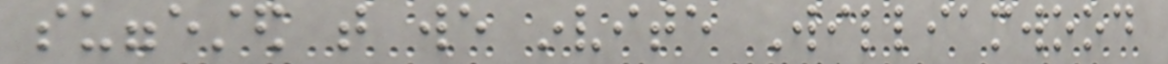suggested that we invite Williamwood
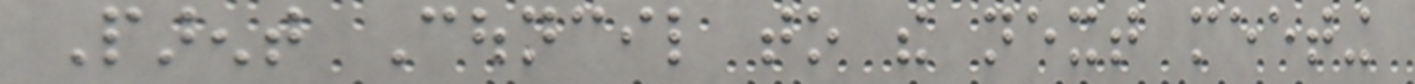Parent Council to the next meeting
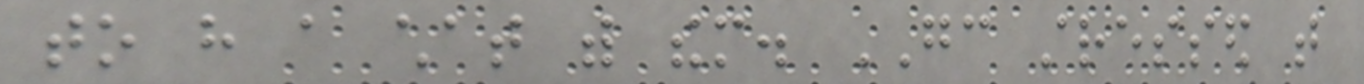to have a chat with them. GC stressed that
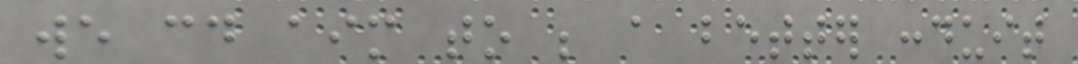we could aim to be a better conduit
